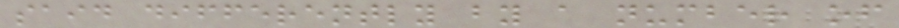said differently by a number of
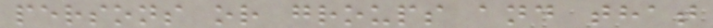persons or groups and that
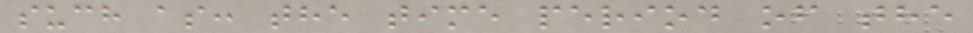such as: the time period of the
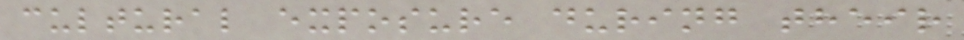cultural exposure during their
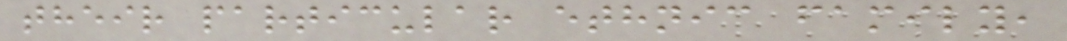their particular ethnic family,
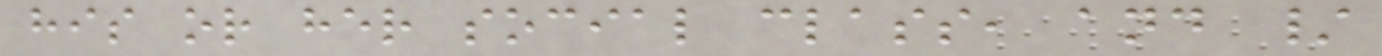his or her social class, and /
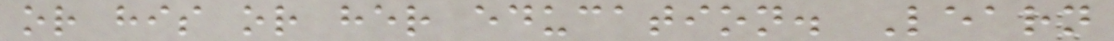or his or her education. Learn
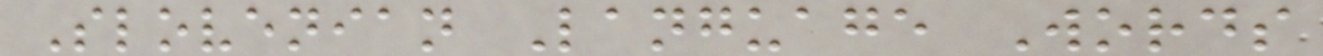Slovenian Language Words
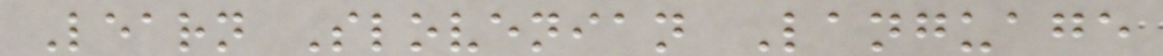Learn Slovenian Language
